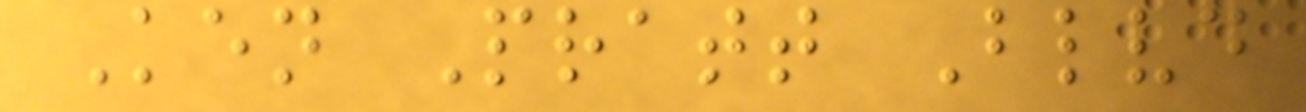Ken Pratt Blvd
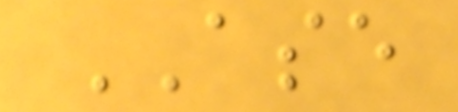ASE
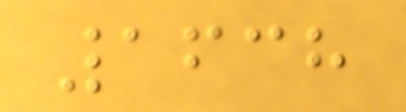1638
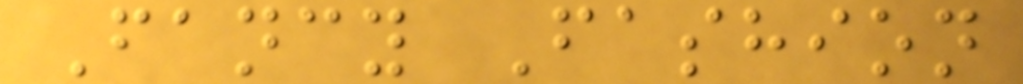Fancy Fashion
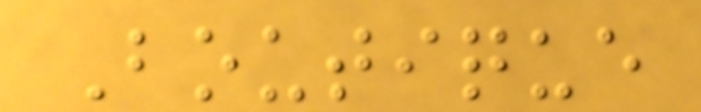Boutique
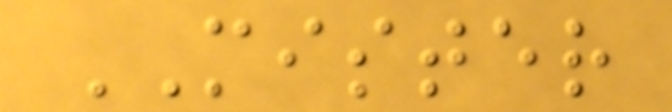MISTER
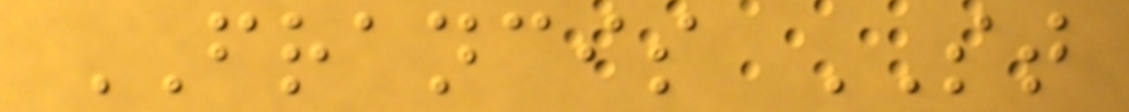FRANCIS ST
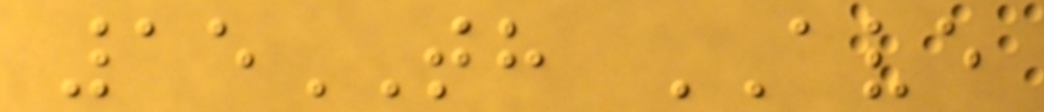15TH AVE
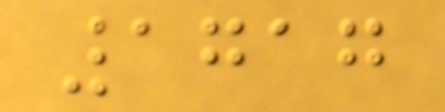1717
